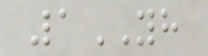1YH
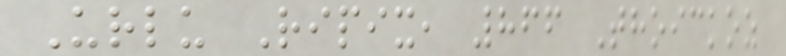Urlu Ripix, 866 Thoickoz
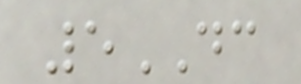5DC
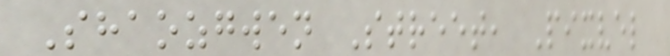Shaozgwen Street, Pixvel
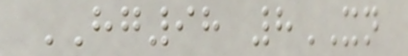HG98 8XN
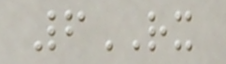6RX
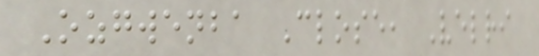Ozgwenba Close, Velri
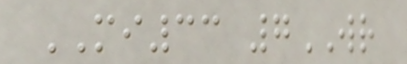MI33 7WR
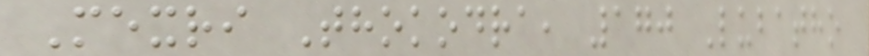Mexri Thokodra, 170 Lubatho
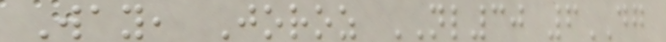Way, Joroz NL30 6DG
